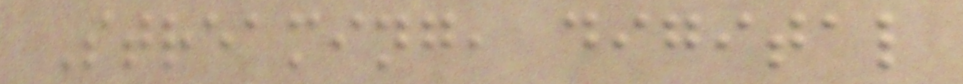Streaming, digital
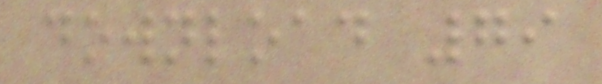download 79
